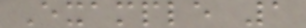Example 1
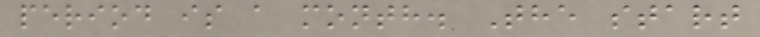period is a month. The start
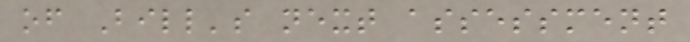of Bill's next assessment
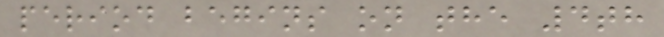period begins on the 4th
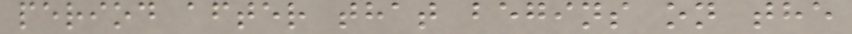period after that begins on the
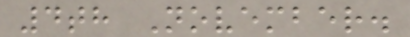4th November.
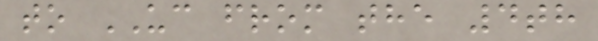to UC from the 4th
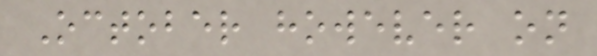October however on
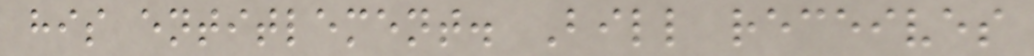his entitlement. Bill receives
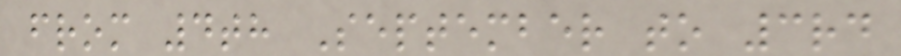from 4th September to 3rd
